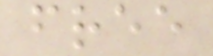free
